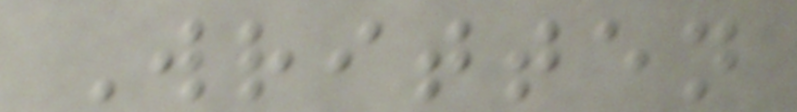Written
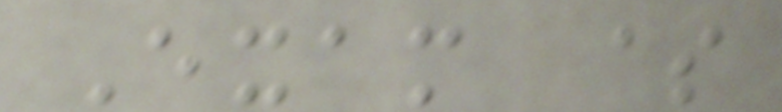Exam $
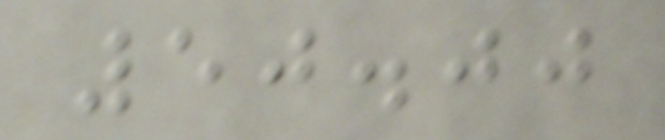50.00
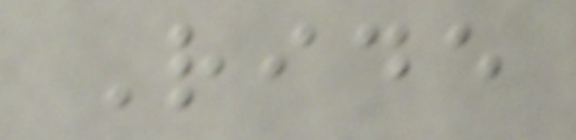Ride
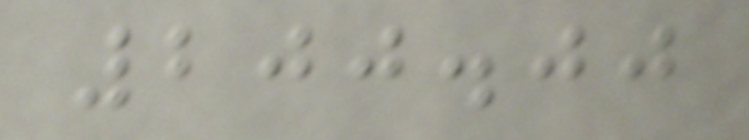200.00
